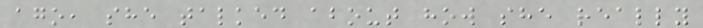ago, she talked about how she really
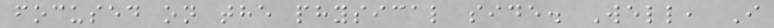focused on the physical side. Well, I
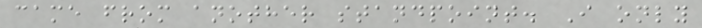came from another standpoint. I only
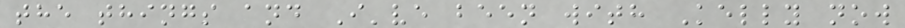the things and I've been with Kelly now
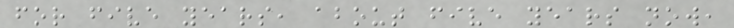for five years, about five years now,
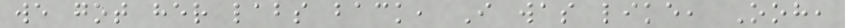we got her labs back, I was like, Ooh,
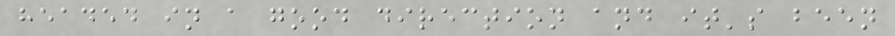headed in a good direction and it's been
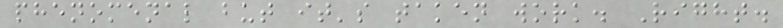phenomenal but it's taken work. Right.
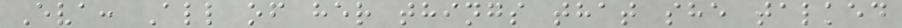Eva: All of her things that she talked
